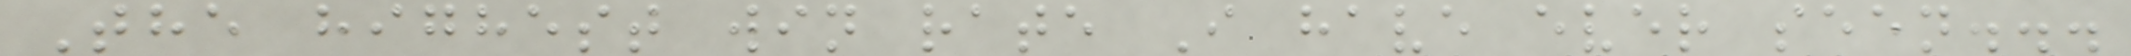The highest win rate I have ever seen...
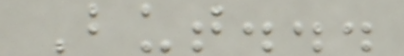But...
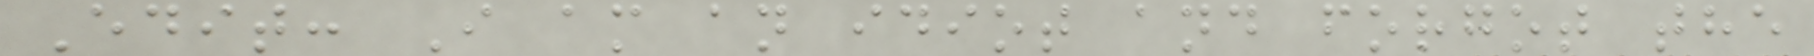Edit: I am an idiot and forgot the
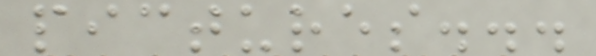pictures...
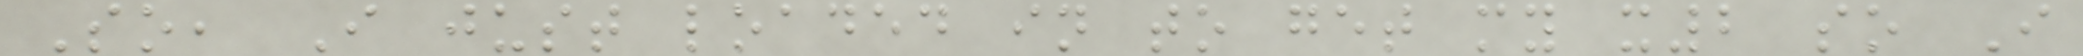So, I just loaded in to get my x2 so I
